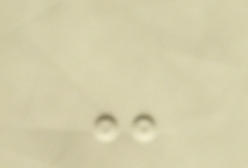-
